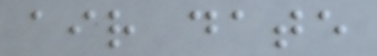air date
